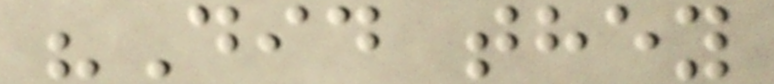"Did they
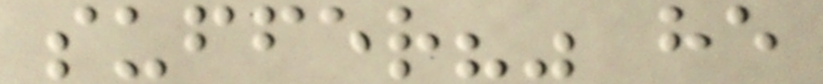suffer?" he
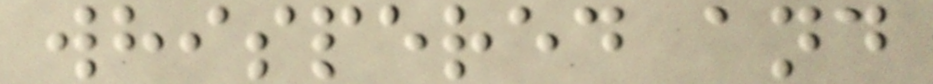whispered and
